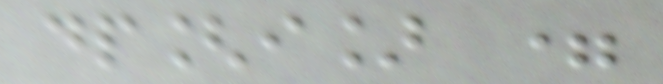dp[i] =
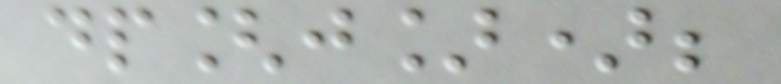dp[j]);
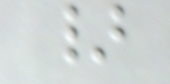}
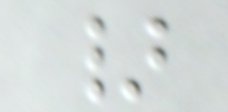}
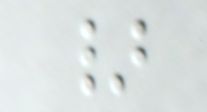}
